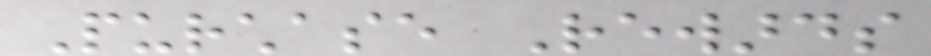Purchase Rewards
